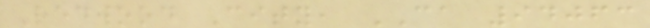Redwood City, CA 94063
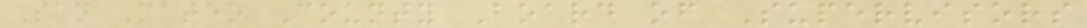San Mateo County Board of Supervisors
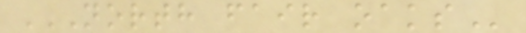NORTH FAIR OAKS
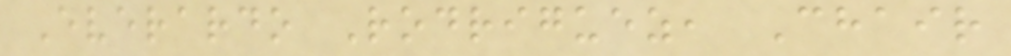Everardo Rodriguez, Chair
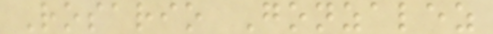Rosario Gonzalez
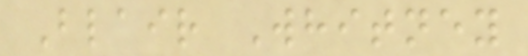Blair Whitney
